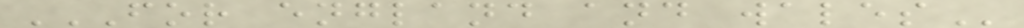FOR ENGLAND AND WALES
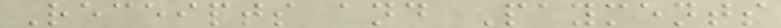Receipts and Payments
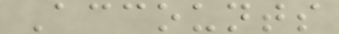Accounts
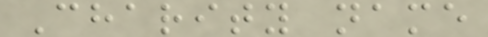Charity name
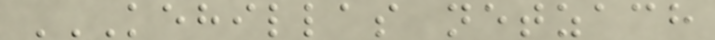KEHILLAS NETZACH
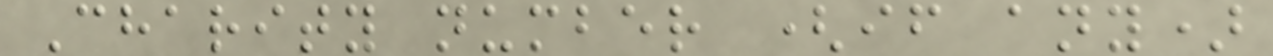Charity number (if any)
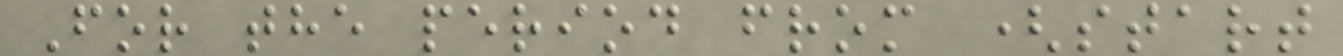For the period from (start
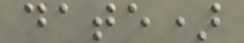date)
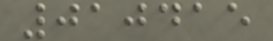010415
